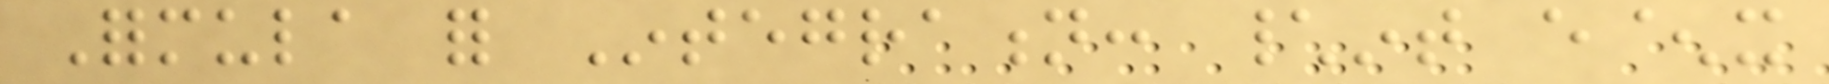Formula for Integration: \int e^x
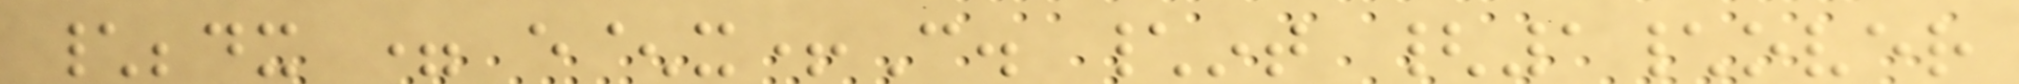\;dx = e^x+C. \int {1\over
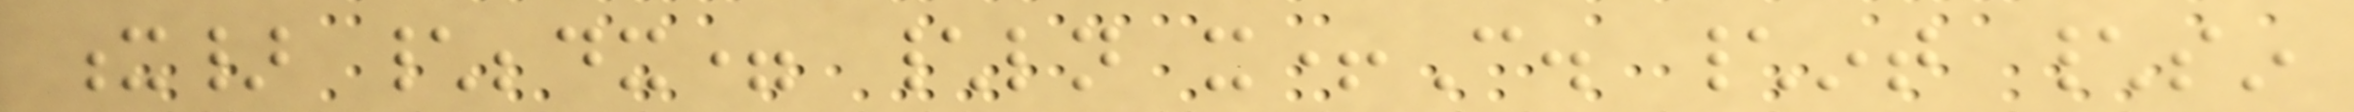x} \;dx= \ln x+C. \int \sin
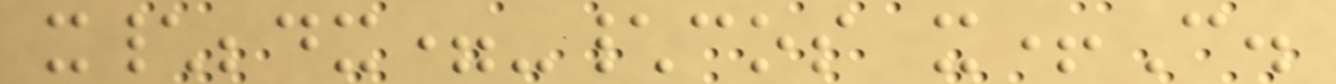x\;dx=-\cos x+C.
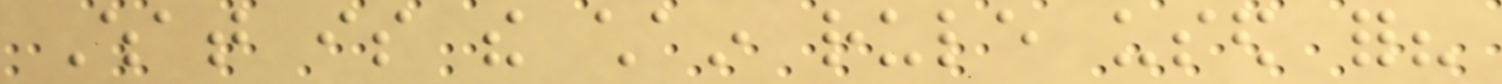What is the chain rule used for?
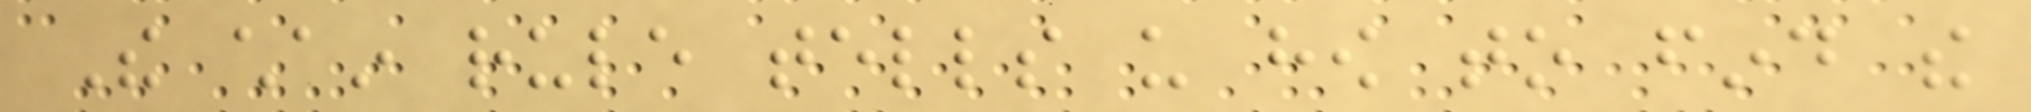The chain rule tells us how to find the
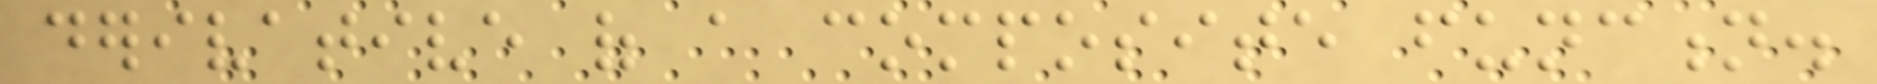derivative of a composite function.
